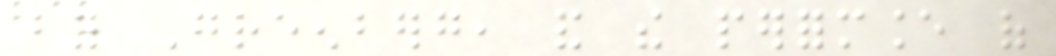by Greenberg, and the performance of
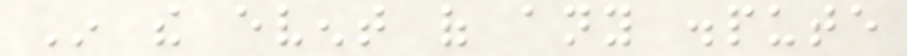In the event of any dispute
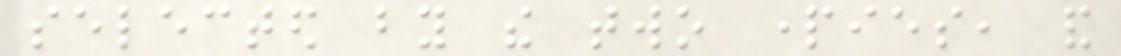selected by the two parties, and
